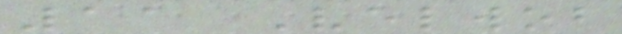11 Velwob
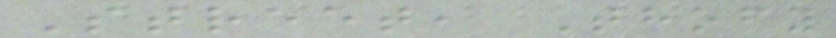Street, Thofy
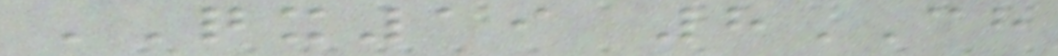QX19 8CH
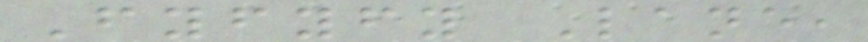Fyfyfy Lane,
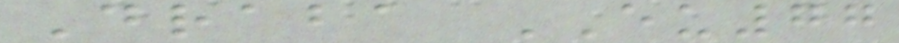Draba EU77
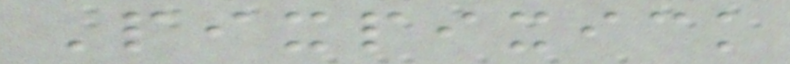Pixpixick
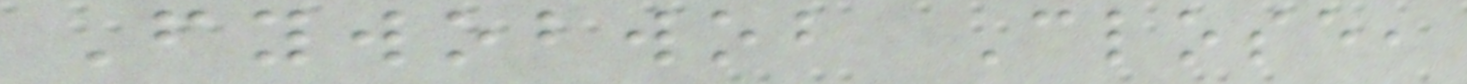Fywobwob Close,
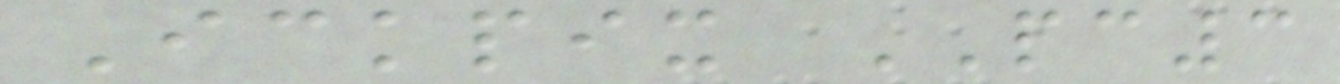Ickpix PC3
